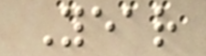Year
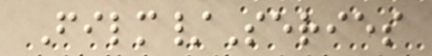Film/Series
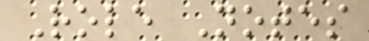Role Notes
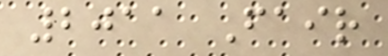2011 Fair
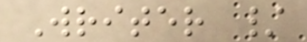Writer /
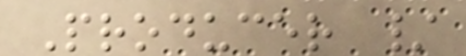Producer /
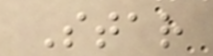Star
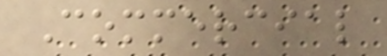Commercial
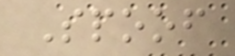Spoof
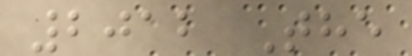2012 The
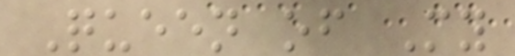Queen of My
